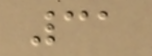31
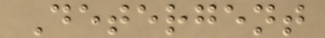Detergent
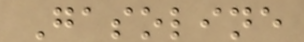Gasoline
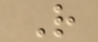R
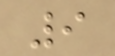9
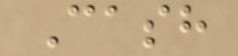Cash
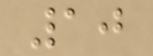10
